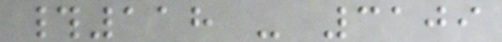#118 - 3109
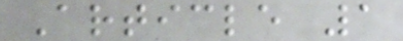Article 1
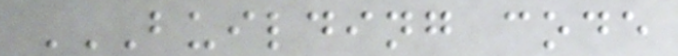BUILDING CODE
